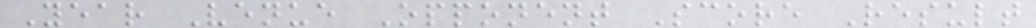Year Venue Opponent Score Result
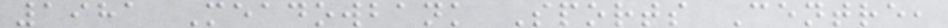1981 Meadowbank Sports Centre,
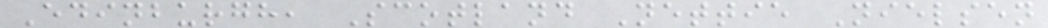Edinburgh, Scotland Nettie Nielsen
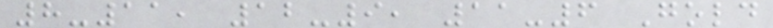8-11, 12-9, 11-6 Gold
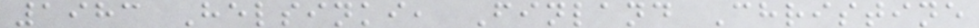1983 Helsinki, Finland Christine
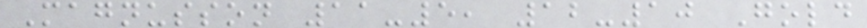Magnusson 11-5, 12-10 Gold
